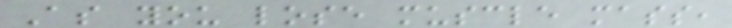As you lose muscle mass,
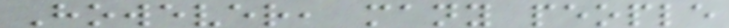However, many people
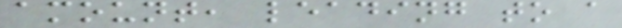amount, leading to a
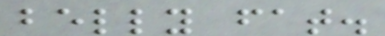belly fat.
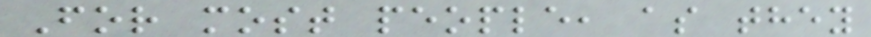For most people, as they
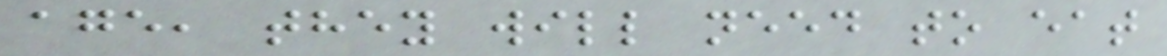age, they will need to eat
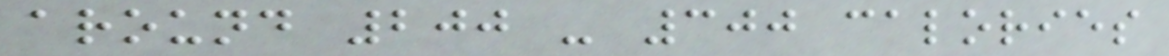around 200 - 300 calories
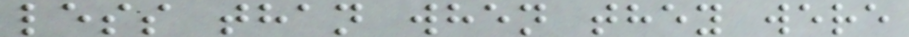less than when they were
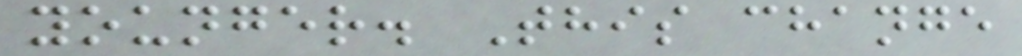younger. This change
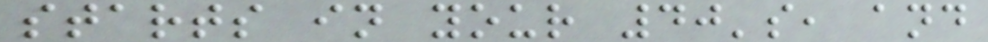starts in your 40's, and
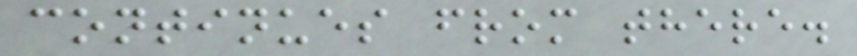continues from there.
